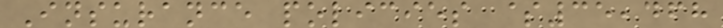Insurance policies $35,468
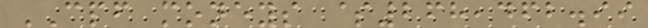CPF moneys $268,462.99
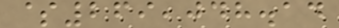$269,048.14
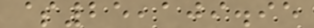$25,109.95
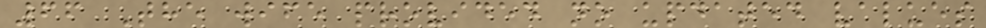66 The wife provided no updated values
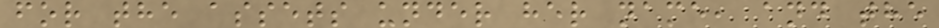for the assets under her name, and the
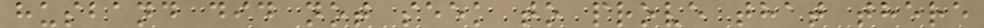husband did not seek to prove that there
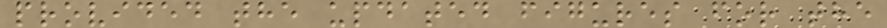provided the updated figures for the
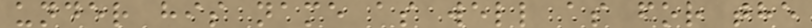under his name as well as for the
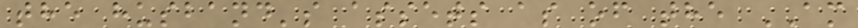the husband's assets as of the AM
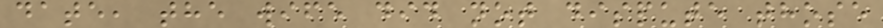date, the wife did not dispute those
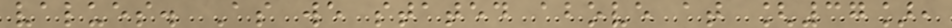values. As we stated above at [37],
